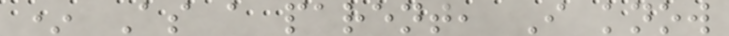* As a parent, I know
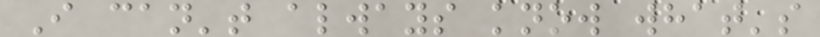I can't always know what's
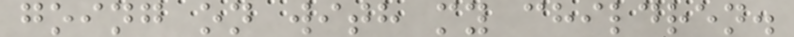going on with my children.
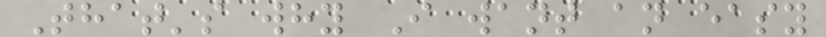That's why I want an easy
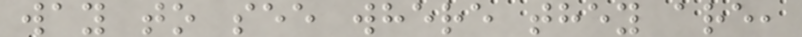way to see where they are,
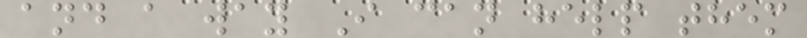and a way I can help them
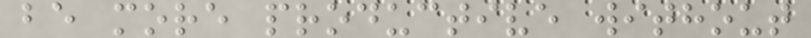be more productive without
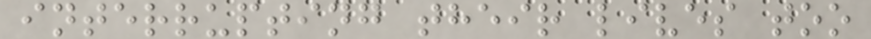interrupting their lives too
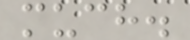much.
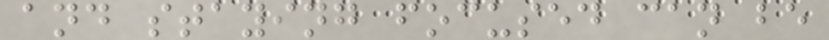and staying focused can be
